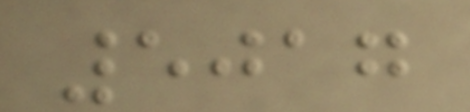5017
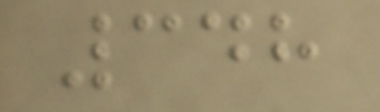348
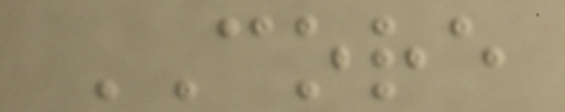CORE
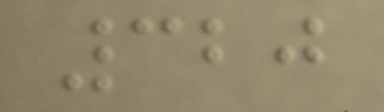320
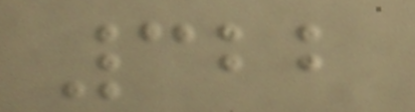322
